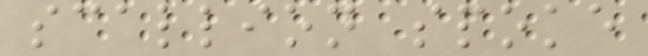scallion spoke
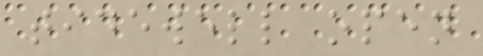tidewell open
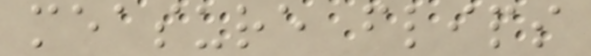measure flips
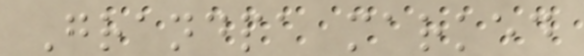Grandpa marked
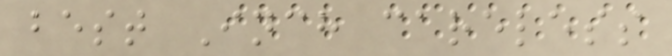best Inch careless
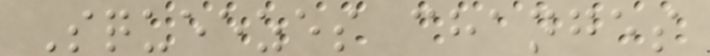Squeezes changes
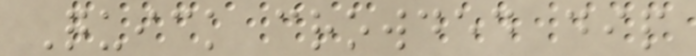Quick crowded dip
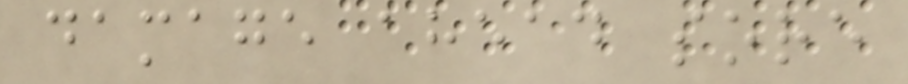damage ahead sore
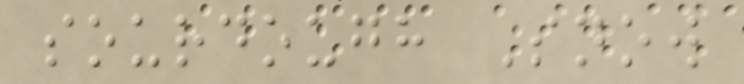sourdough Snow
